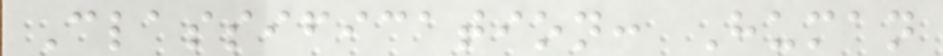Classification: Human
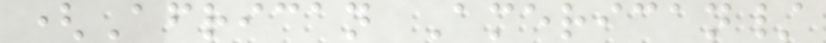(African American/
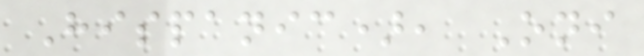Hispanic), Oni
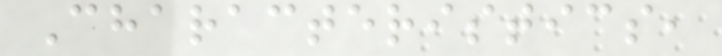Characteristics,
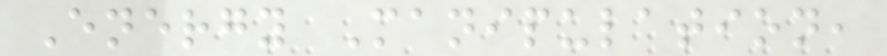Energy Manipulation,
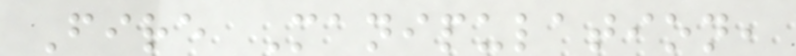Fire Manipulation,
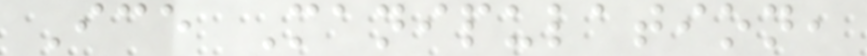Ice Manipulation,
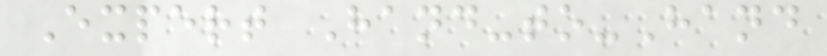Expert Hand-to-Hand
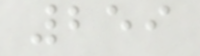259
